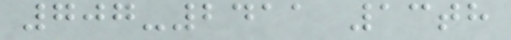707-2411 13th
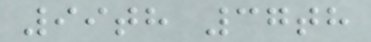99th 37th
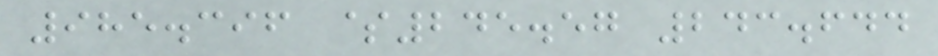985.396 $245.57 243.644
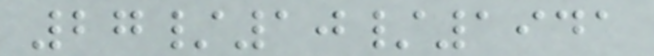27/10/1941
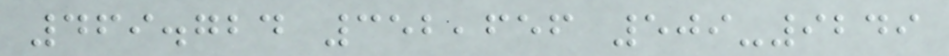469.724 352,656 509-9249
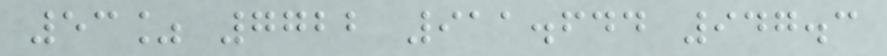53% 7722 911.644 947.3
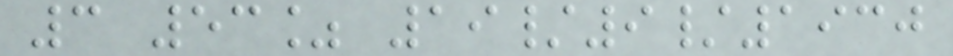3 53% 19/9/1930
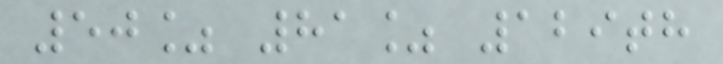50% 81% 129th
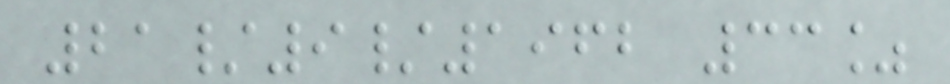21/9/1962 33%
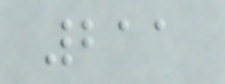211
